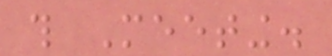this Meeting.
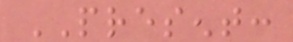PRESENT:
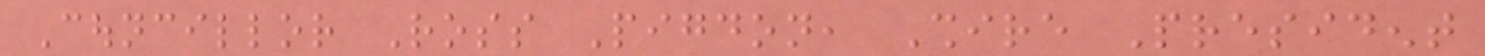Councillor Ross Pigdon, Shire President
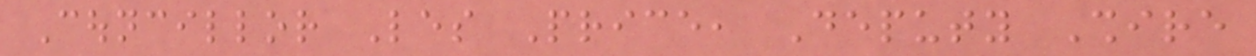Councillor Les Price, Deputy Shire
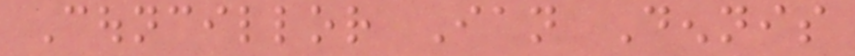Councillor Ian Dennis
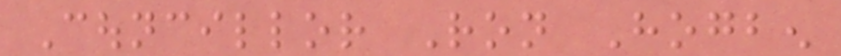Councillor Ron Hogben
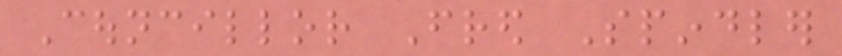Councillor Fred Spindler
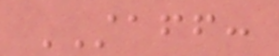STAFF:
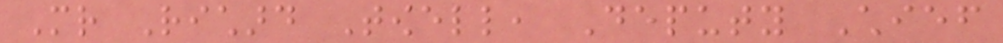Mr Richard Towell, Deputy Chief
